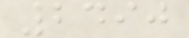2490
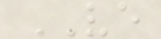VE
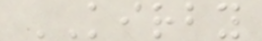KIRBY
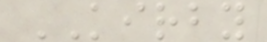KIRBY
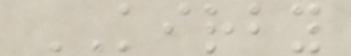KIRBY
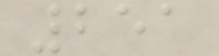251
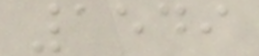1549
